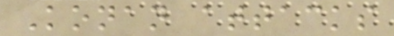Konan attacks
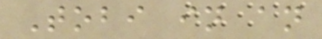Tobi in an
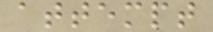attempt
